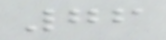76
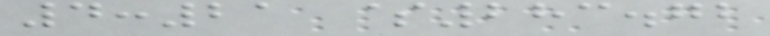4:21 $283.72
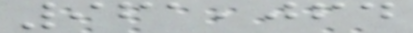961,064
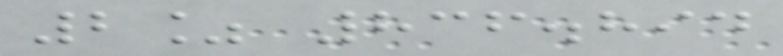2% 836.894
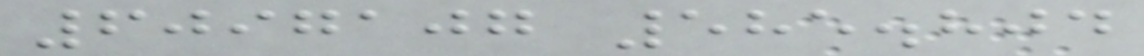6097107 585.804
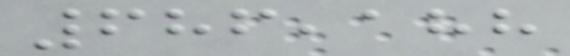686,188
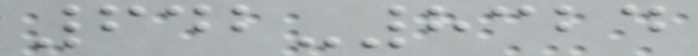642-8324
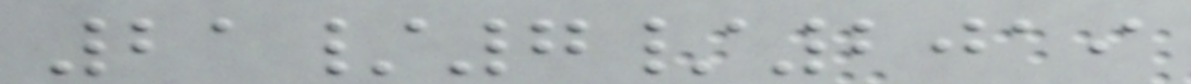21/7/2019
